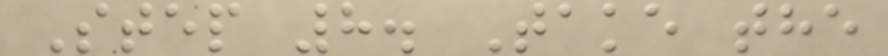Step 8. Take the
